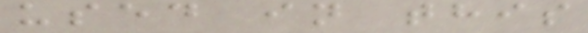used in this
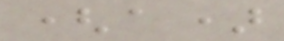(a)
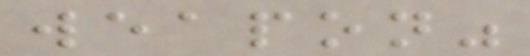weapon"
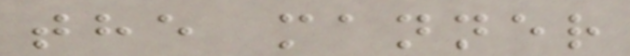the manner
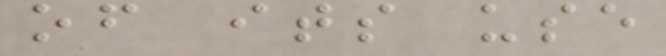of its use
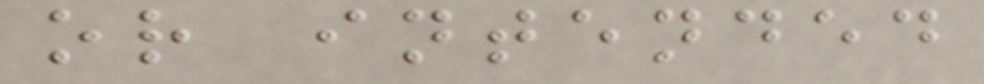or intended
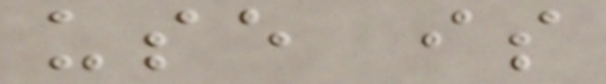use is
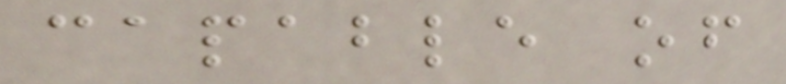capable of
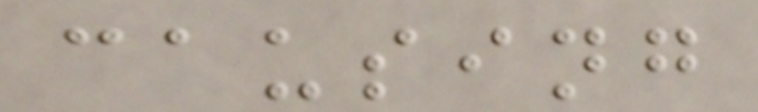causing
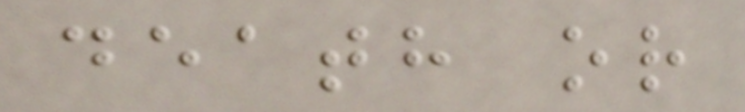death or
